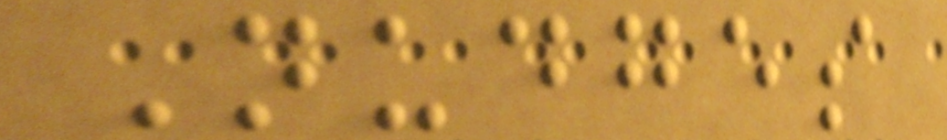Nudges
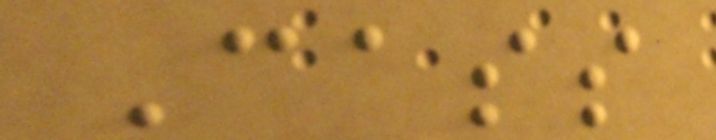Cass
